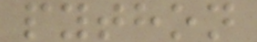python
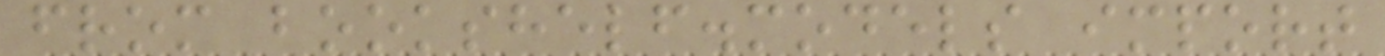from bookshelf.models import
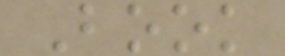Book
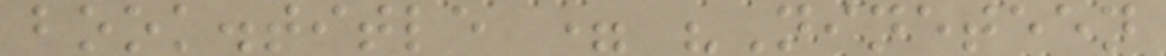book.title = "Nineteen
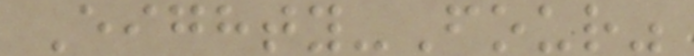Eighty-Four"
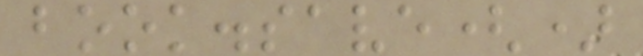book.save()
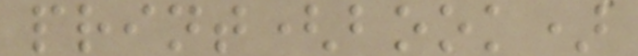print(book)
